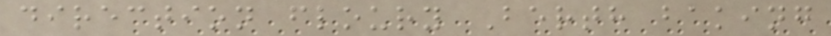direction floury Berth baking
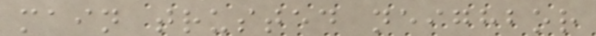main trusted neighbor
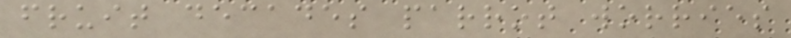fruit decades parrot worries
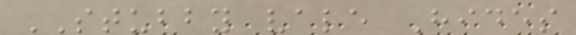STUBBY vale Hides
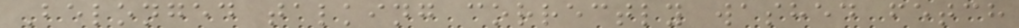Belonged talking correctly washed fetch
